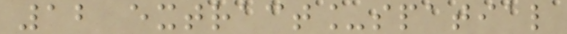12 extract_spatial
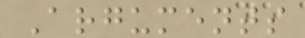Arguments
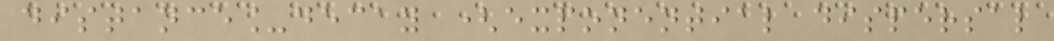distance_decay (exponential dispersal
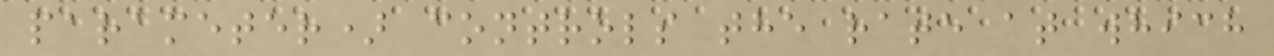parameter) controls the rate at which
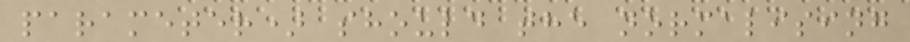parameter) should the normalising
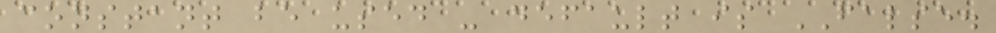constant be used - default is FALSE.
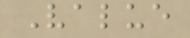Value
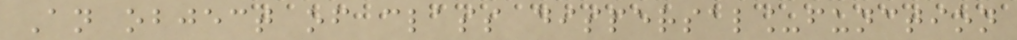An object of class dispersal_function
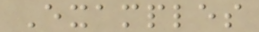Examples
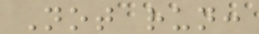Not run:
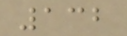132
